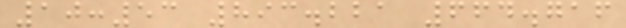10:53 893.221 664.716
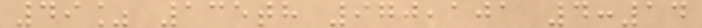49% 135th 970,101 4:14
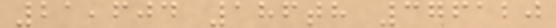21,604 186th 376120
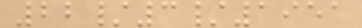22/3/1951
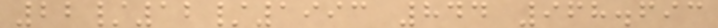22/12/1993 844 968.693
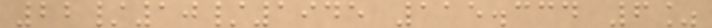22/10/1945 115.334 6%
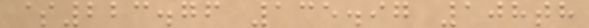$223.76 135.97 108th
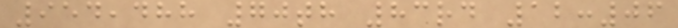954,488 70th 83rd 12:06
